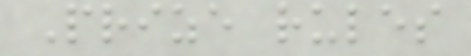Prize rules
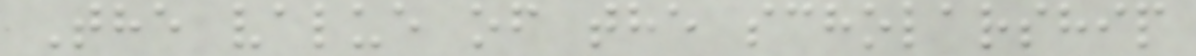The value of the scholarship
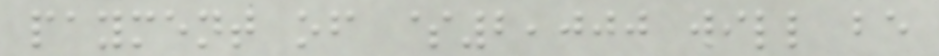payment of $2,000 will be
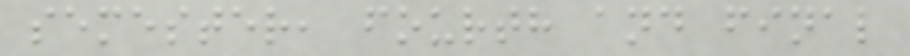semester, fourth and final
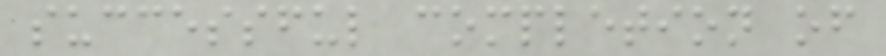successful completion of
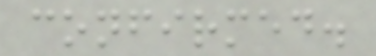confirmed.
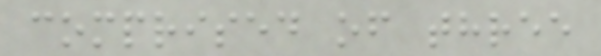comprised of three
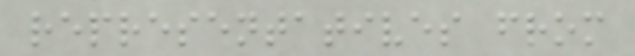representatives from
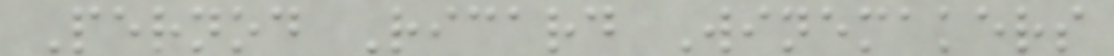Pernod Ricard Winemakers
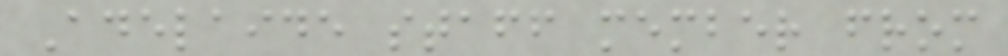Adelaide staff member from
